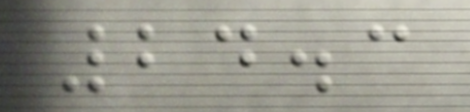24.3
